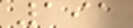191
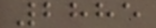2885
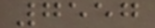7557
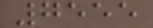7555
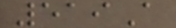519A
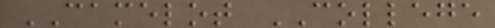CAMELOT COLLEGE
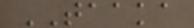TAAKA
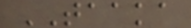TAAKA
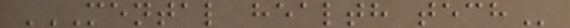MENTAL HEALTH TECH
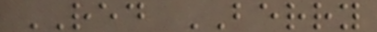RED BERRY
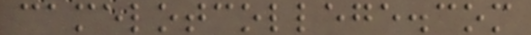camelotcollege.com
